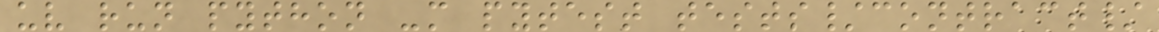uv run python -m pytest tests/contract/
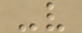-v
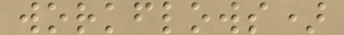workflows)
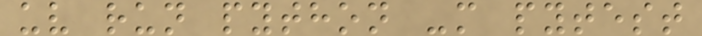uv run python -m pytest
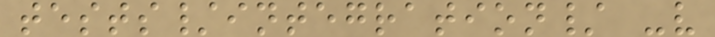tests/integration/ -v
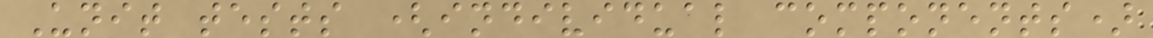Unit tests (individual components)
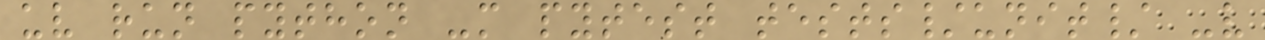uv run python -m pytest tests/unit/ -v
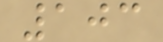103
